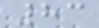83
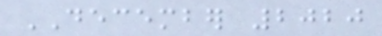DECEMBER 2020
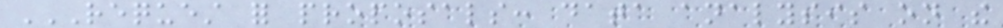REQUEST FOR PROPOSALS: DATA ANALYSIS ON THE
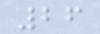26
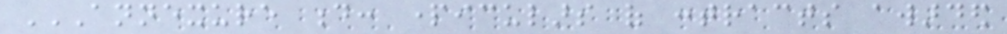ANNEXURE D: PARTICULARS OF CONTRACTS AWARDED
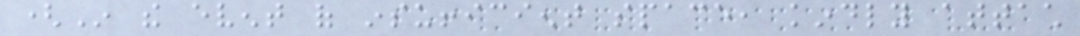(In the event of insufficient space, kindly attach
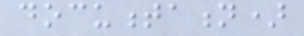documentation)
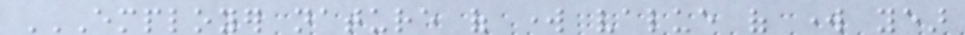EMPLOYER NATURE OF WORK VALUE OF WORK YEAR
